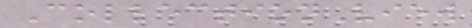CollectionView
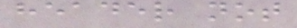header not
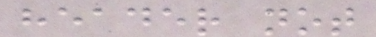header not
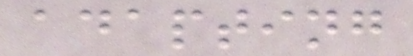adapting
